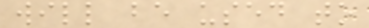will be used to
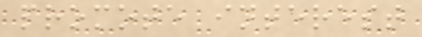promote interest
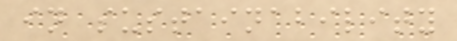in sustainability
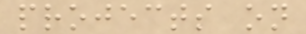projects on
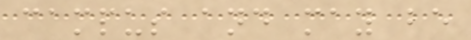campus and may be
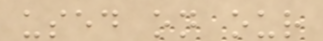used on our
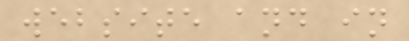website and in
